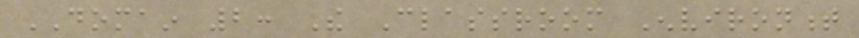DOMAIN 2: The Classroom Environment
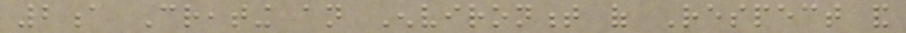2a Creating an Environment of Respect and
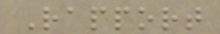Rapport
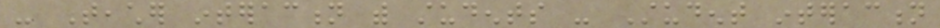- Teacher interaction with students - Student interaction
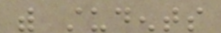with students
